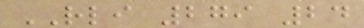RLI 279 24
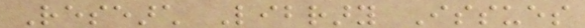Research Library Issues
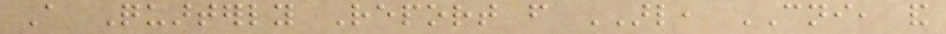A Quarterly Report from ARL, CNI, and
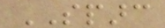SPARC
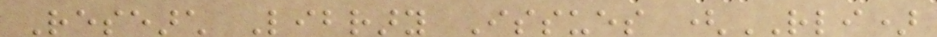Research Library Issues (RLI)
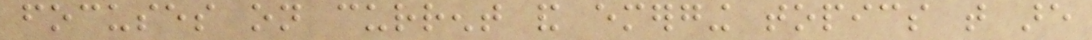focuses on current and emerging topics that are
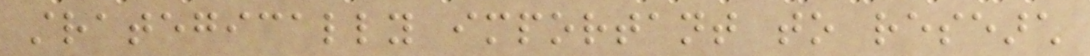strategically important to research
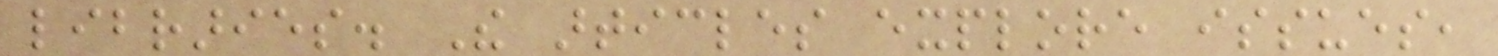libraries. The articles explore issues,
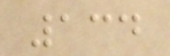134
